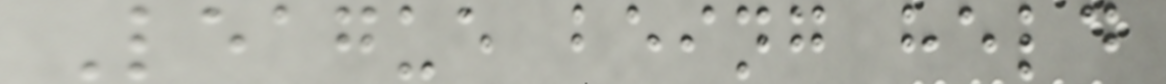League being held
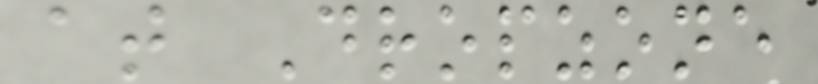at Dropzone
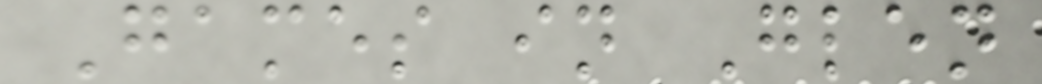Games in Glen
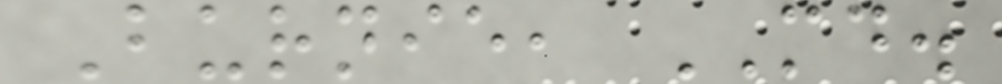Burnie, MD.
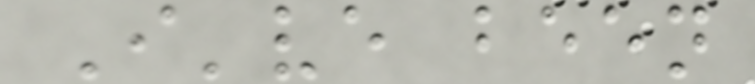I've been
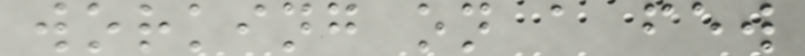working on a few
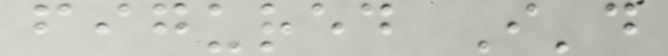figured I'd
